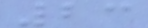23
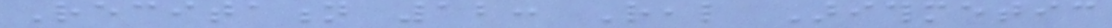Recitation 12: Real Arithmetic
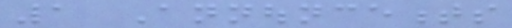1 Announcements
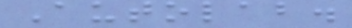Autolab.
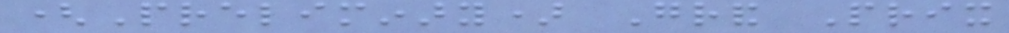(Preliminary) Grand Prix
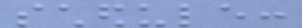schedule:
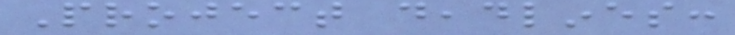Project deadlines:
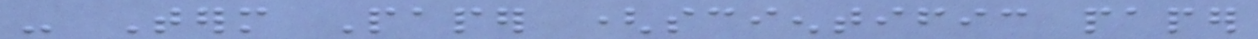- Term Paper (scientific paper
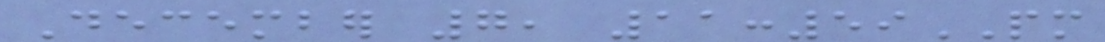December 7, 11:59PM
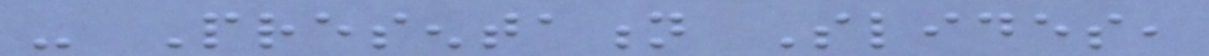- Presentation Slides,
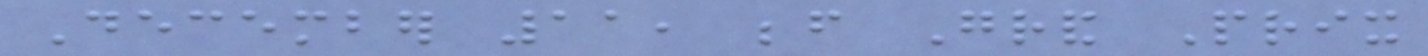December 11, before Grand Prix
